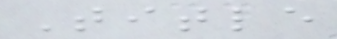Title
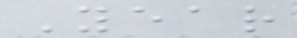Year
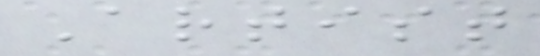Artist
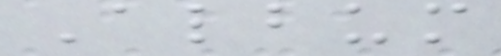Album
